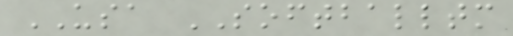USA SOFTBALLTM
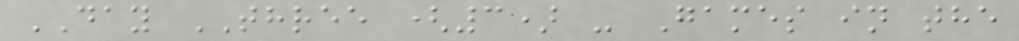DAY THREE (3) - Games in the
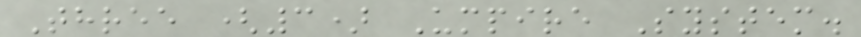Three (3) Umpire System.
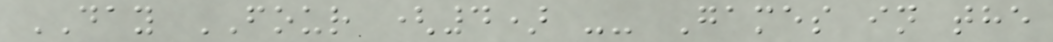DAY FOUR (4) -- Games in the
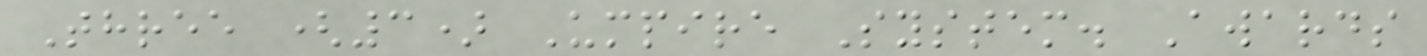Three (3) Umpire System. Awards
